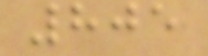805
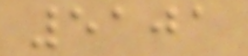5101
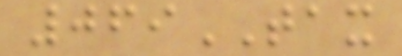069TAX
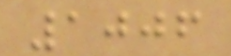1006
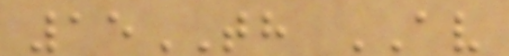15TH AV
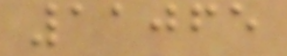11065
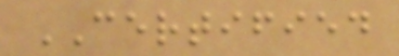CERTIFIED
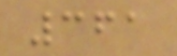361
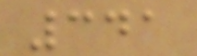341
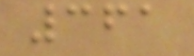361
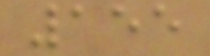155
